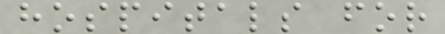hospitals for
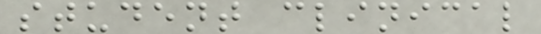student clinical
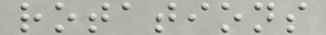rotations
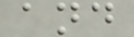and
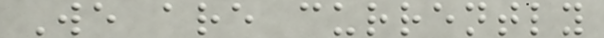We are currently
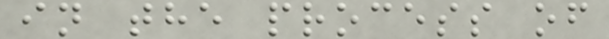in the process of
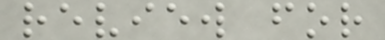review for
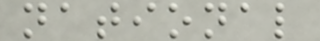national
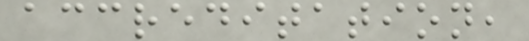accreditation,
